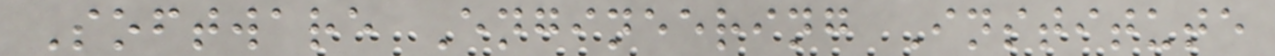Software Engineering Institute
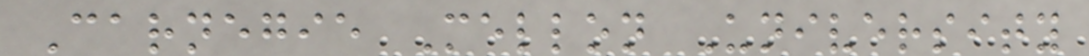Carnegie Mellon University
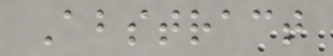Abstract
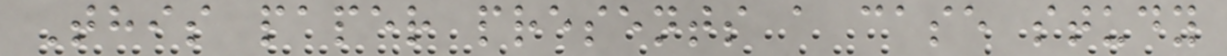This paper presents a case study
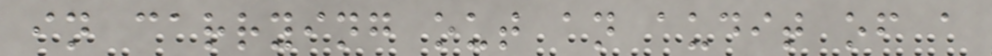in carrying out an audit of a
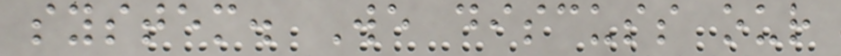system. We discuss our
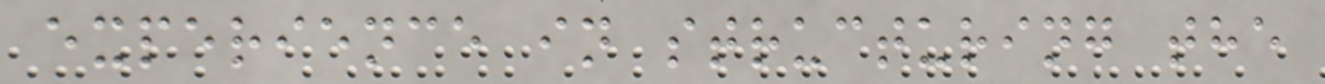experience in structuring the
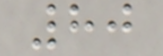80
